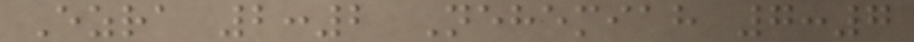Ezra 2:2 Nehemiah 7:7
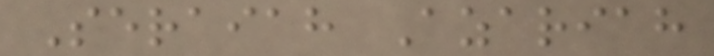Seraiah Azariah
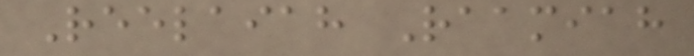Reelaiah Raamiah
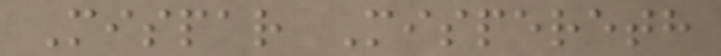Mispar Mispereth
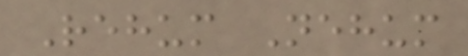Rehum Nehum
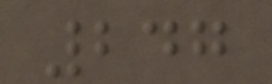247
